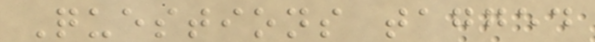Questions tagged
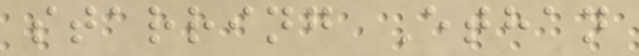starring Ethan
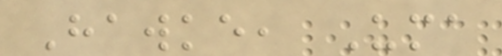Hawke, Uma
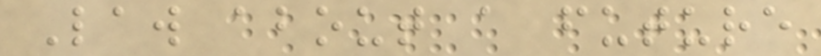Law about a future
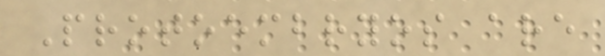Protoembryos are
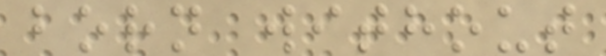born without
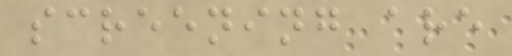screening are
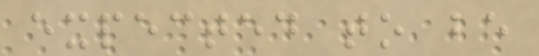expected to be
